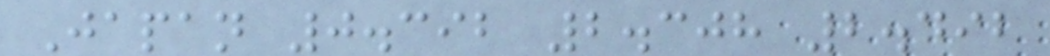Japan 0.392 2.308 2.492
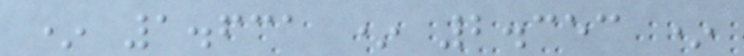* 1.631 * 2.353 *
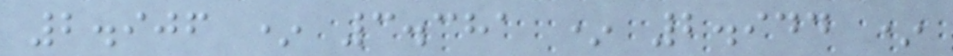2.906 * 3.381 * 2.944 *
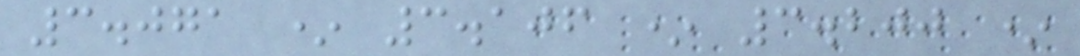3.071 * 3.106 * 3.200 *
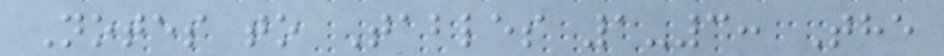Notes to Tables 1-3: The
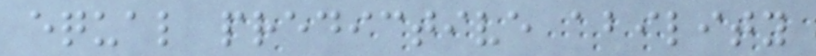equal predictive ability
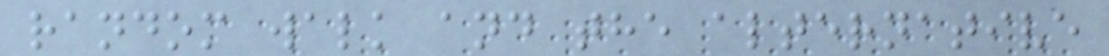random walk and the alternative
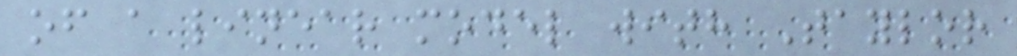of a linear model with Taylor
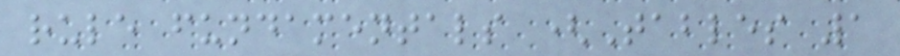rule fundamentals (Tables 1
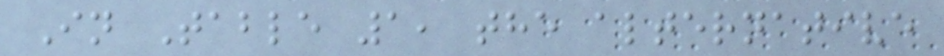In Table 1, the alternative
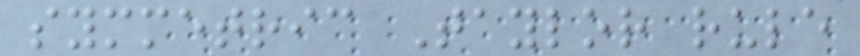symmetric Taylor rule
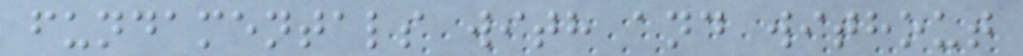fundamentals with and without
